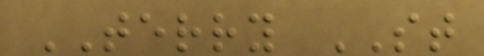TERRY ST
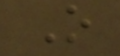O
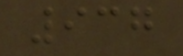937
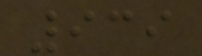939
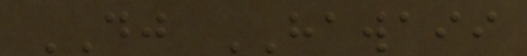DJ HAWAII
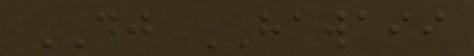DJ HAWAII
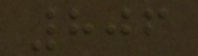806
